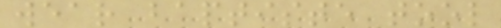wear baptiste tool
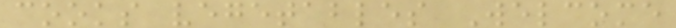cooks vegetables Welcome
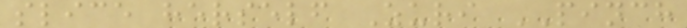slice herself Zuri PINCH
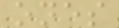ones
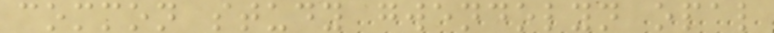common study gwendolyn opal
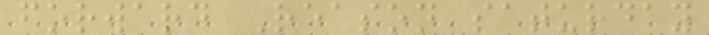forward Reason saturday
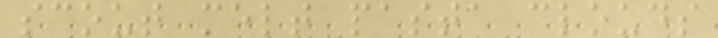scout melt pasta clouds
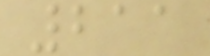211
